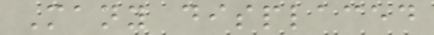Many displaced
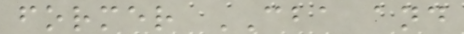former CBA and
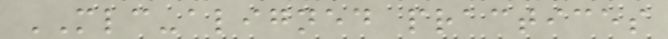MLC-aligned practices
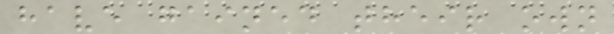have gained their own
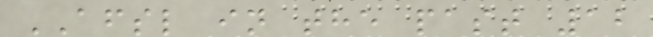AFSL in the past 12
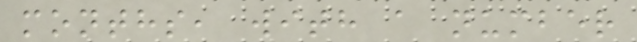months, with a number
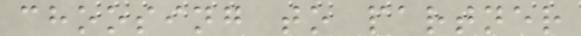choosing to partner
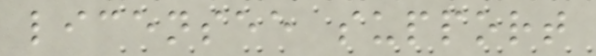licensee support
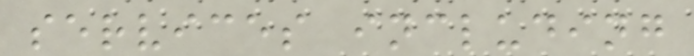services including
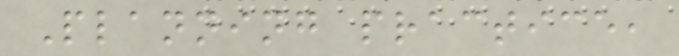Planning practice,
